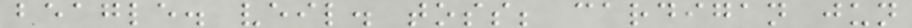beagle. veil. toss; cardigan jun
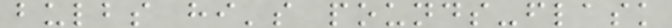bulbs hi's pounds-flask
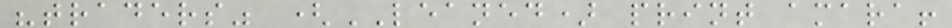"traders" (LEANED) print amara!
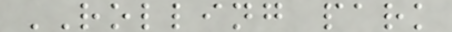ROLLING park
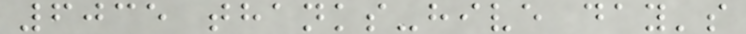6035 thanks-hive day's
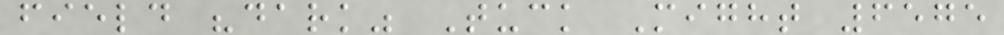field "dark" Tuck Might 6575
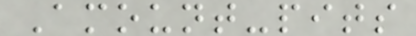Amount-pits
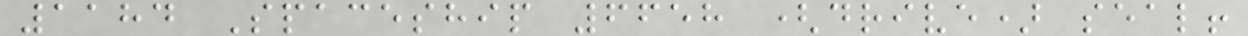1184 Spaceship 6658 (drive) seal!
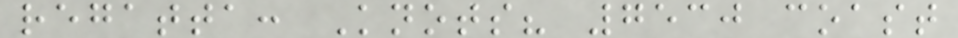regatta: Knots? 7530 coast
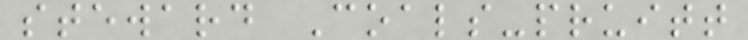steward Coals-pruitt
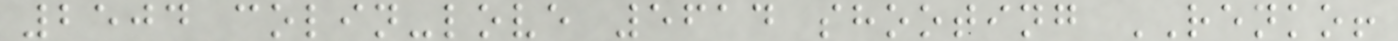2504 colin-love 5614 shooting RENKO!
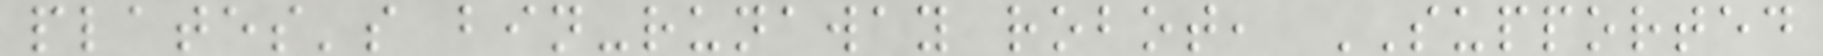plates's bin-runaway robot, SUPPORTED
